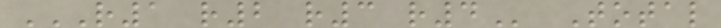R1 R2 R3 R4 Total
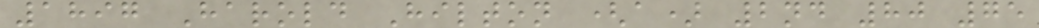1897 Harold Hilton (a) 2nd 80 75
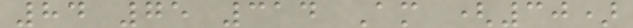84 75 314 Am (30)
